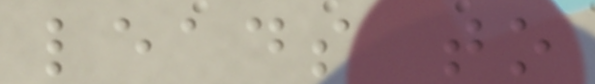leads to
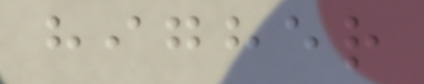higher
